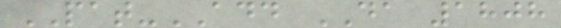PAT-ADD DA 1808
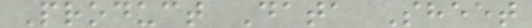Product Data Sheet
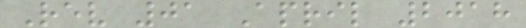Rev 01 April 2018
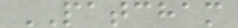PATCHAM
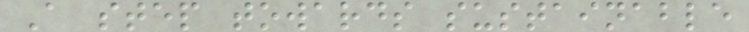A step towards sustainable
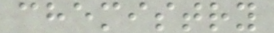chemistry
